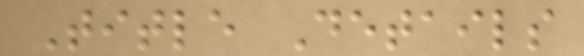Title Details
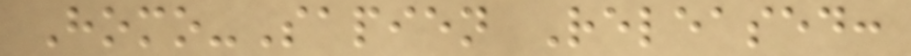Homo-Sapien Released:
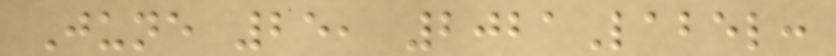June 25, 2021Label:
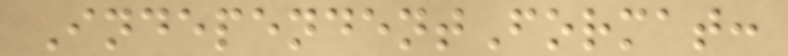IndependentFormat:
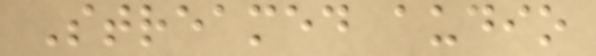Streamed audio
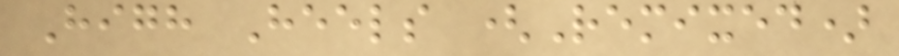High Heels (Remixed)
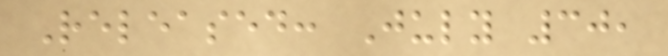Released: July 30,
